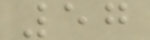57
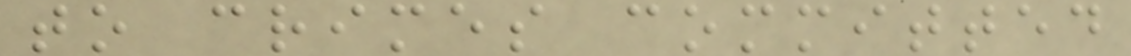to crimes committed
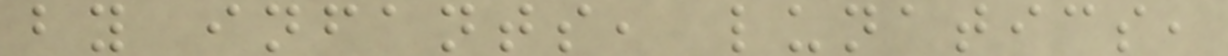by infants, lunatics,
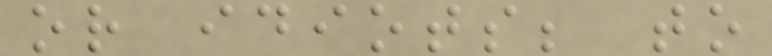or idiots; to
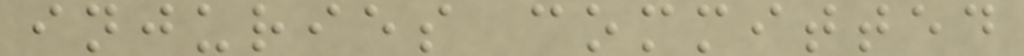injuries committed
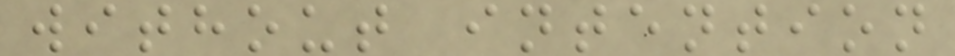without intention
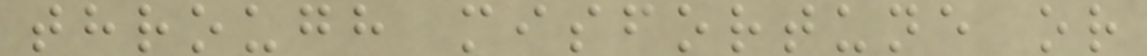through misfortune or
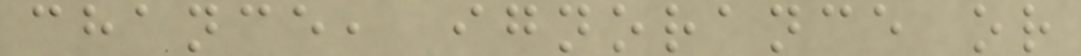chance, ignorance or
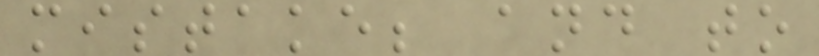mistake; and to
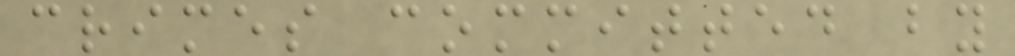crimes committed by
